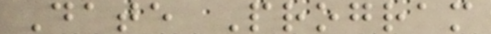Date Program
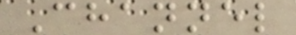Channel
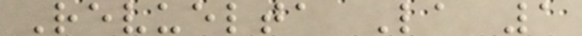Revuelta La 1
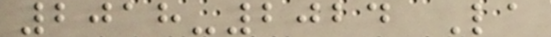2018-2024 La
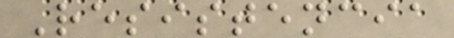Resistencia
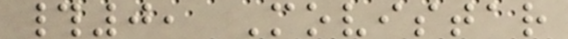#0, Movistar
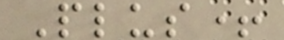Plus+
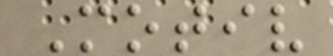Motiv
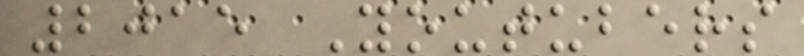2015 Youtubers
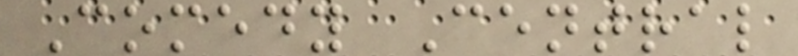Comedy Central
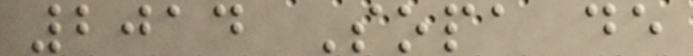2014 Sopa de
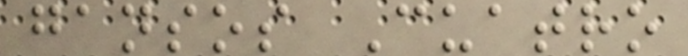gansos Cuatro
